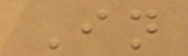In
